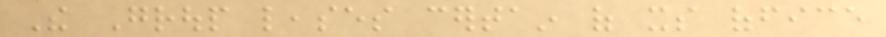The Group leases certain of its office
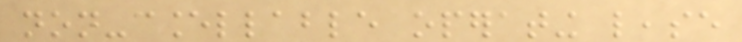non-cancellable operating lease
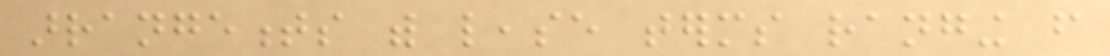arrangements with lease terms ranging from
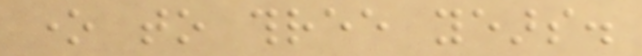one to three years.
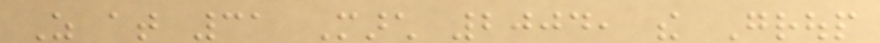As at 31 March 2004, the Group
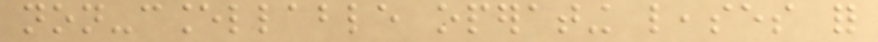non-cancellable operating leases for
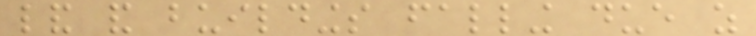land and buildings falling due as
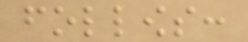follows:
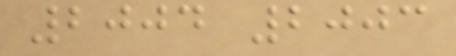2004 2003
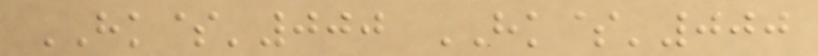HK$'000 HK$'000
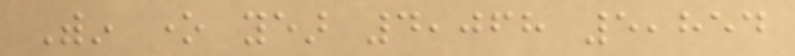Within one year 4,068 5,854
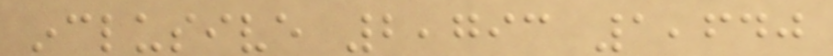inclusive 2,793 1,640
